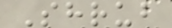Shrub
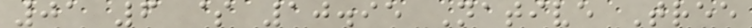01 6 $ 10.95 Native Tree
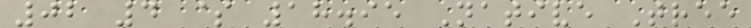02 4 $ 18.95 Native Tree
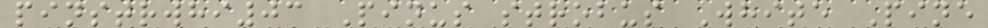pinstrwhi03 Pinus strobus White Pine
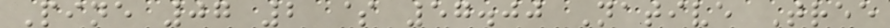Pine 07 2 $ 57.00 Native Tree
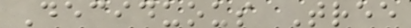Deciduous Tree
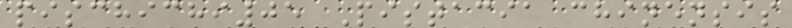pischichi05 Pistacia chinensis
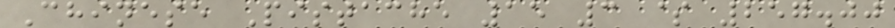Chinese Pistache 15 3 $ 257.00
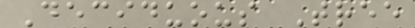Deciduous Tree
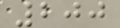200
